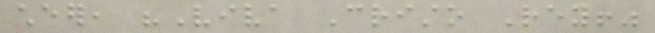cheer, "Viva Cristo Rey!"
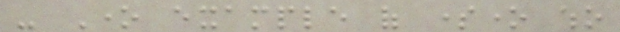- One example of someone who
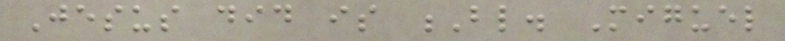Jesus did is Bl. Miguel
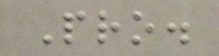Pro.
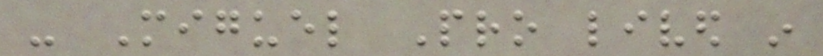- Miguel Pro lived in
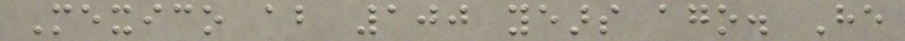Mexico about 100 years ago. He
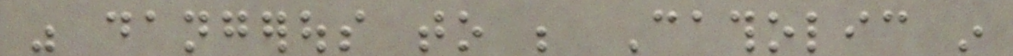was dangerous to be Catholic in
